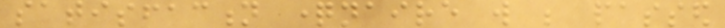satisfaction questionnaire will be passed
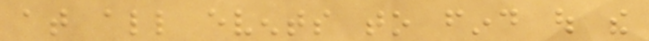at all events to find out the
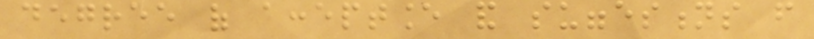degree of acceptance and suggestions from
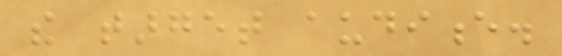the target audience.
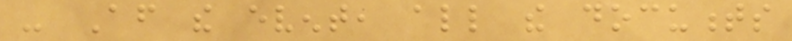- After the event, all the documents
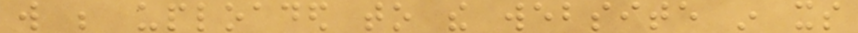will be uploaded to the website in its
